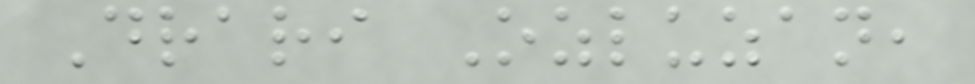Drari Ozluzan,
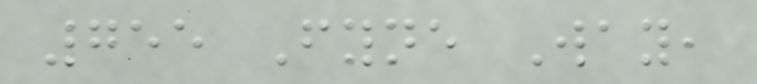755 Fyne Way,
